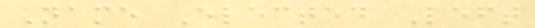Name Elected Left
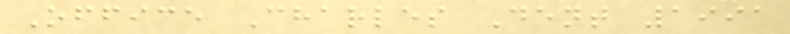Office Charles Dent 1991
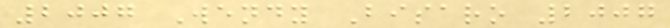2007 Wendy Bisaro 2007
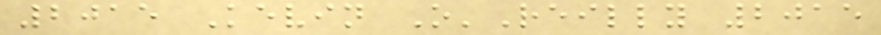2015 Kevin O'Reilly 2015
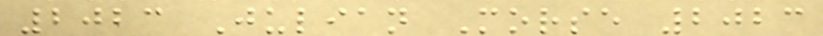2023 Julian Morse 2023
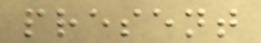present
